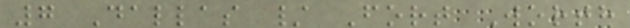7 Dallas / Fort Worth
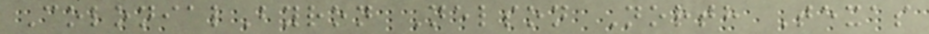ColonialByron Nelson North Texas
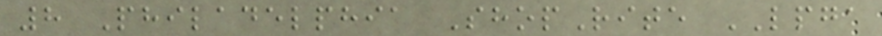8 Philadelphia ShopRite LPGA
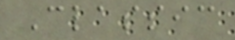Classic
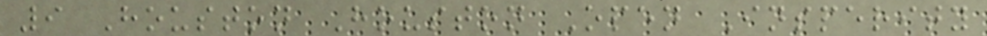9 Houston Houston Open Insperity
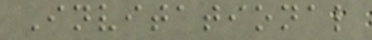Invitational
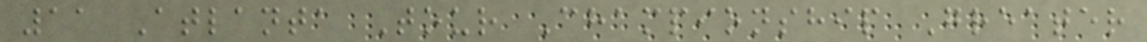11 Atlanta Tour Championship Greater
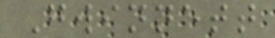Gwinnett
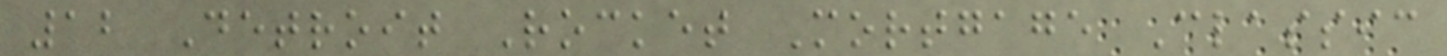12 Detroit Rocket Mortgage Classic
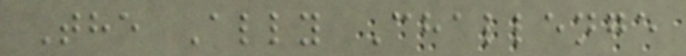The Ally Challenge
